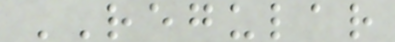REGULAR
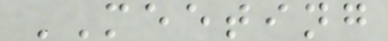MEETING
